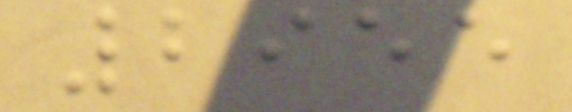2955
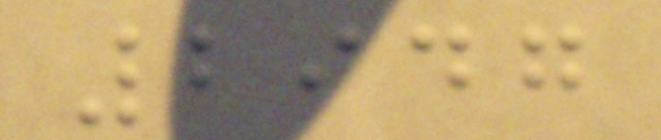2947
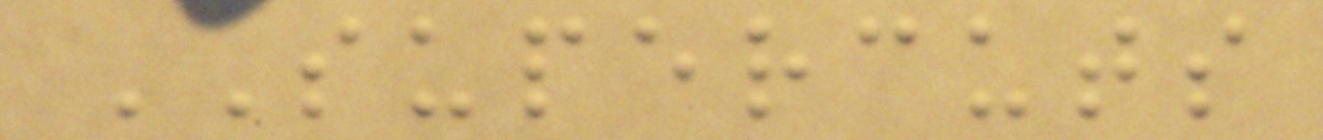SUPERCUTS
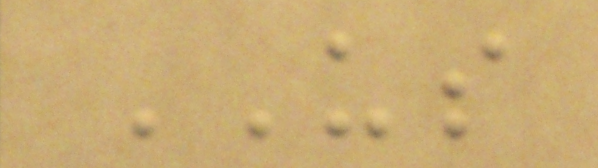US
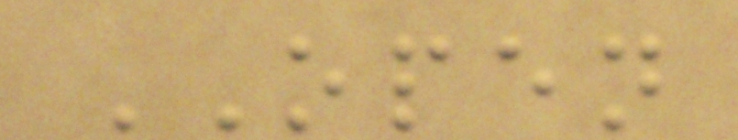OPEN
